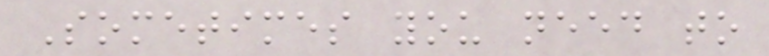Sometimes you need to
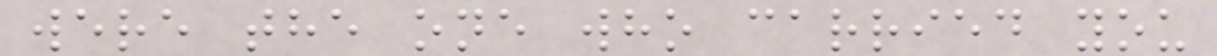were the one who carried you
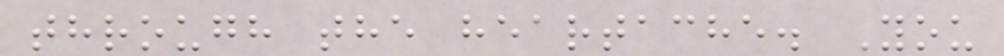through the heartache. You
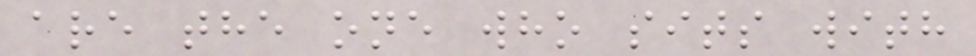are the one who sits with
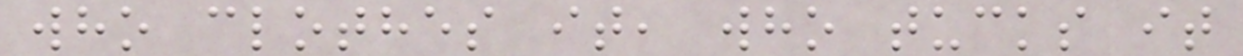who clothes it, who tucks it
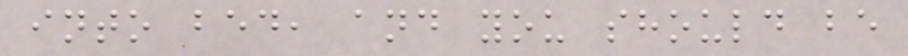into bed, and you should be
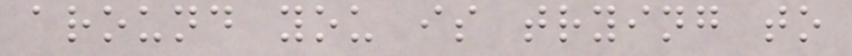around you is trying to
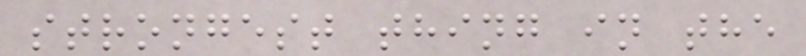strongest thing in the
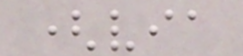(via
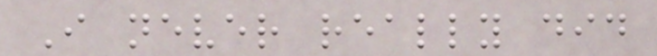I never really did
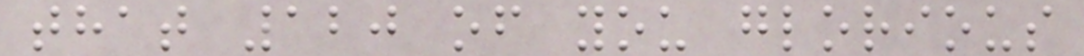that 120 of you glorious
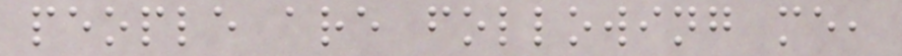people are following me,
